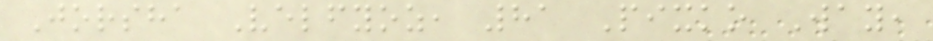Jorsha Velfyoz, 81 Pixko Way,
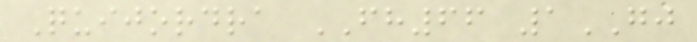Quijordra FH66 1GJ
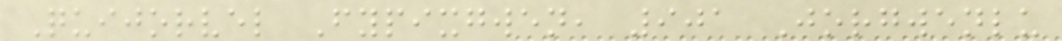Quijorvel Fypixgwen, 901 Jorgwenlu
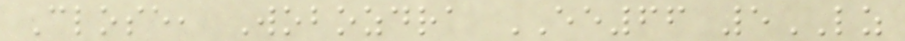Close, Wobozdra EE66 5LZ
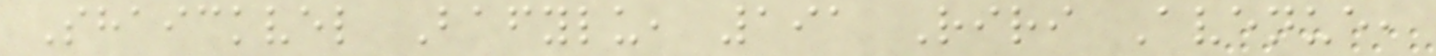Shaickvel Bafylu, 191 Riri Avenue,
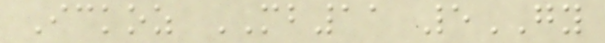Ickoz MB11 5GY
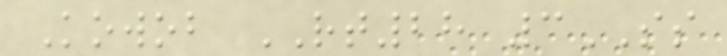Kowob RT28 3SS
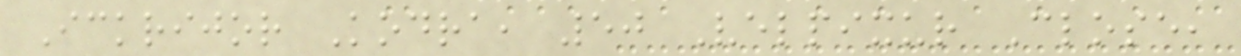Ickrijor Kodra, 50 Velpixur Close,
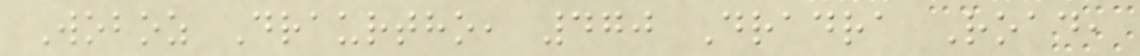Woboz Draurtho, 470 Dradra Road,
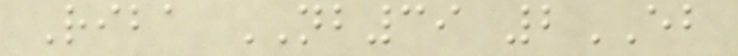Riba NB39 2EB
